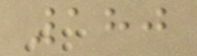180
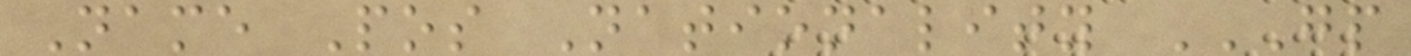Name Pos Nationality GP
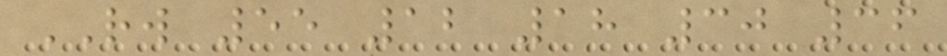RW 55 12 18 30 36
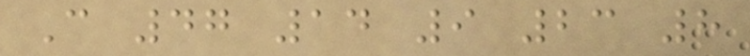C 47 14 9 23 8
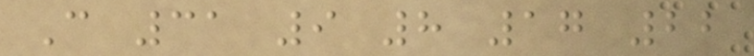C 31 9 8 17 22
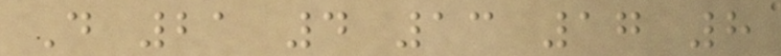D 21 4 13 17 8
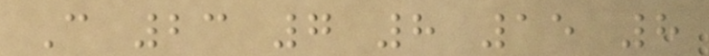C 23 7 8 15 8
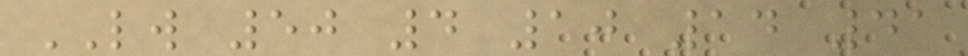LW 50 4 10 14 41
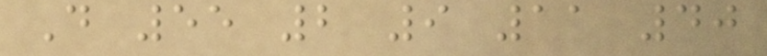D 55 2 9 11 40
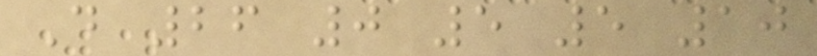D 26 0 5 5 10
